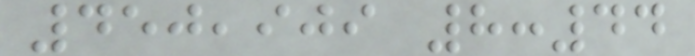450,909 8:44
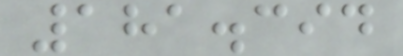181.394
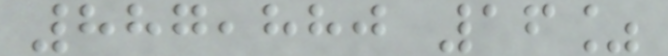887,880 16%
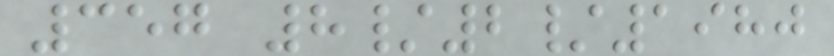357 8/2/1980
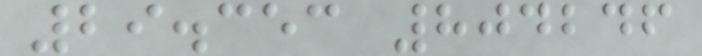29.353 804246
